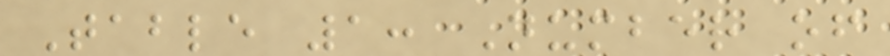Table 1: Number of
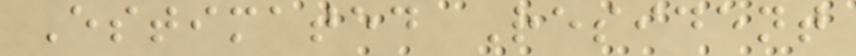Estimated Resident
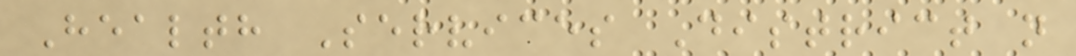Health Services District n
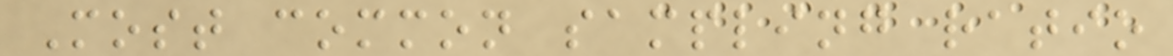Most common sampling ratio
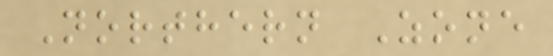Northern Zone
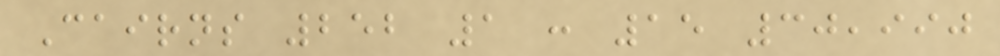Cairns 252 1 : 15 30,990
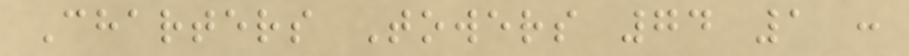Charters Towers 74 1 :
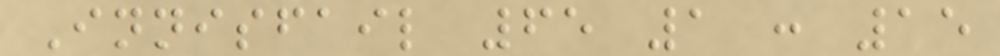Innisfail 65 1 : 15
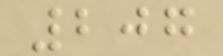207
